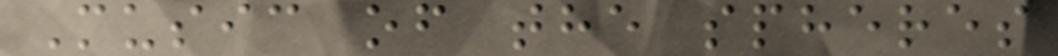Music of the spheres
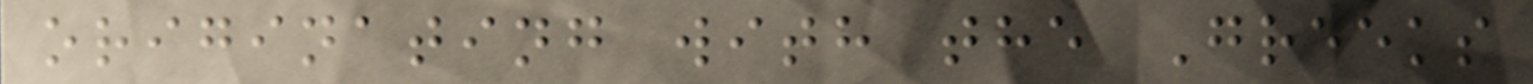originating with the Greeks
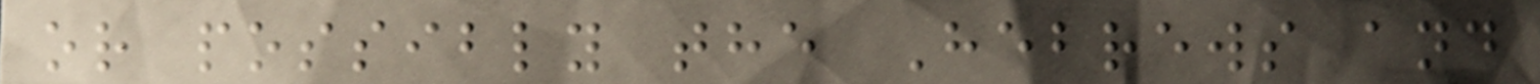or possibly the Hebrews and
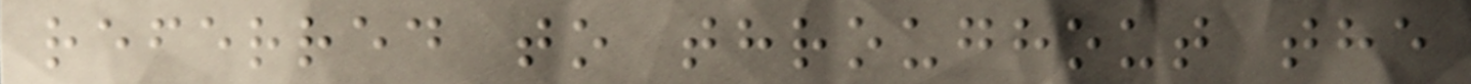referred to throughout the
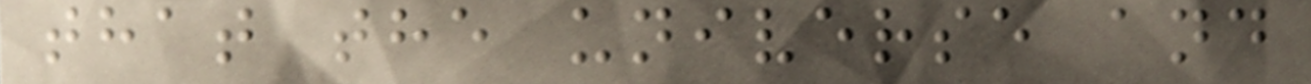that the universe and
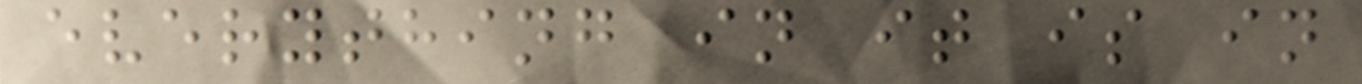everything in it is in
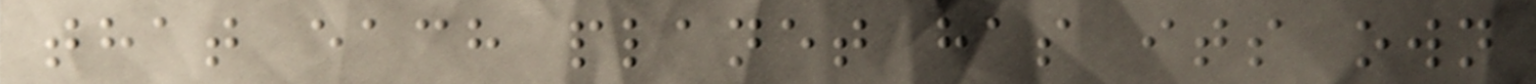that each planet has its own
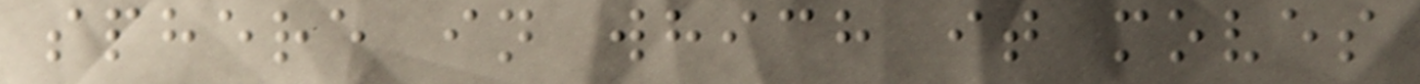sphere in which it moves
